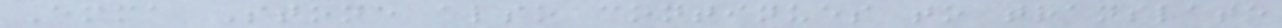Emma Stone also continues to translate
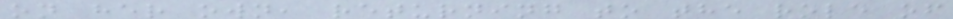on her own, returning to the role of
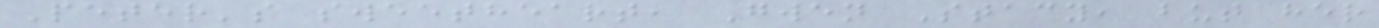Peter's sweetheart, Gwen Stacy, but her
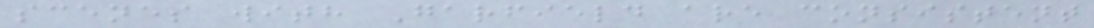scenes with Garfield are consistent
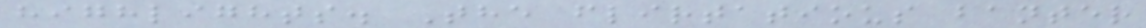highlights. The flirtatious banter
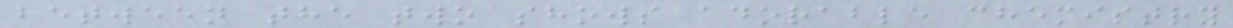between the two shows adorable chemistry
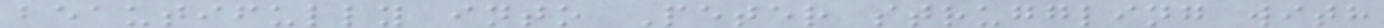beautifully into Peter struggling with
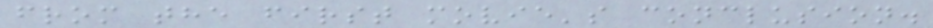from the first movie's conclusion.
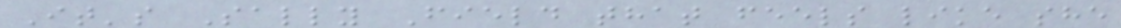It's Sally Field that feels like she
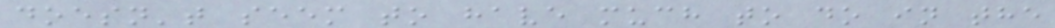doesn't seem to have much to do in the
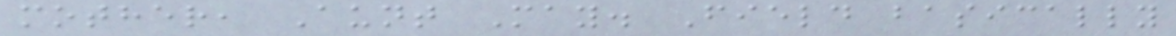mother, Aunt May. Field basically
